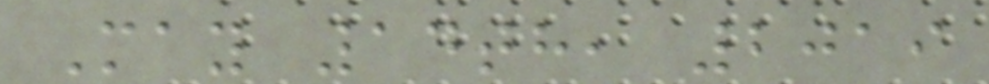May 14th, 2019
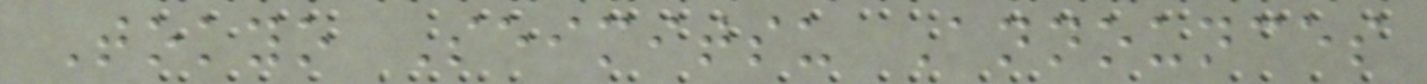Tokyo Seimitsu Announces
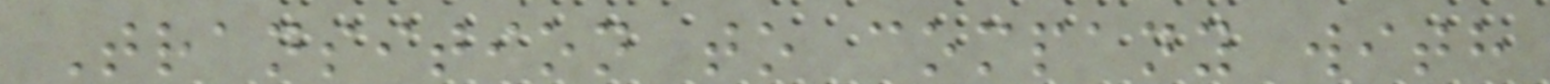Transition to company with
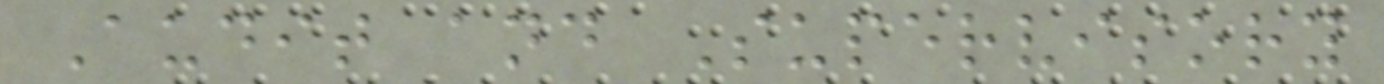Audit and Supervisory
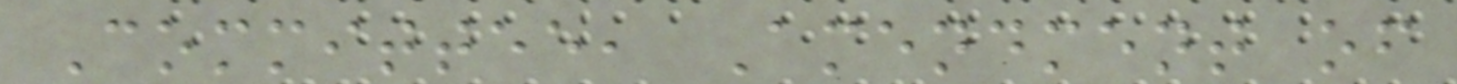Committee, Amendment of
